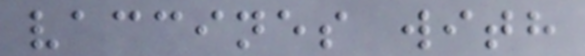vaccines with
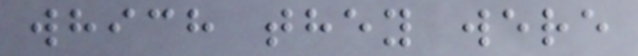which they were
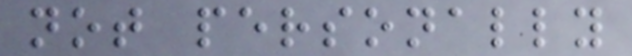not personally
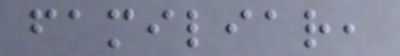familiar,
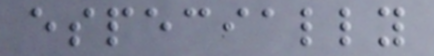especially
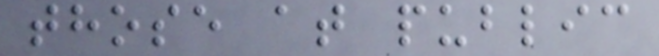those at public
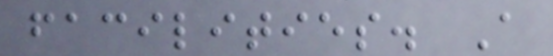facilities. A
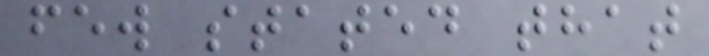few stated that
